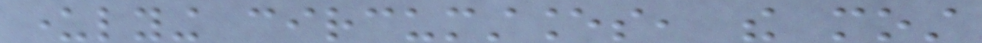underlying circumstances, the most
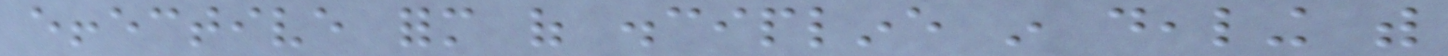effective form of discipline in dealing with
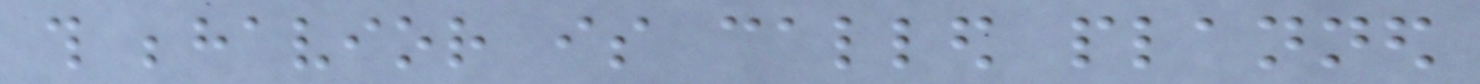this behavior is called planned
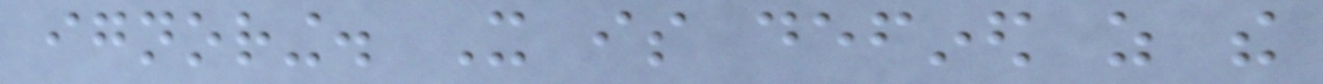ignoring. It is defined as the
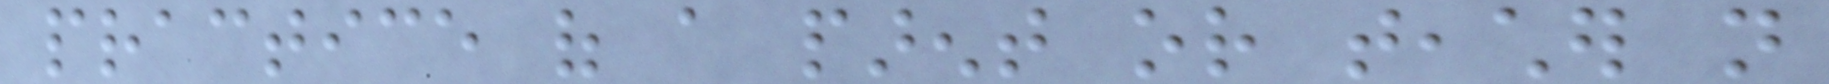practice of a parent or teacher not
